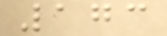173
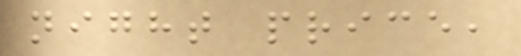night price,
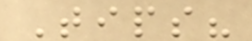Tips?
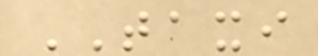TAXI
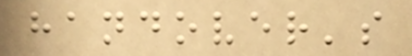handover's
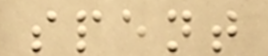spent
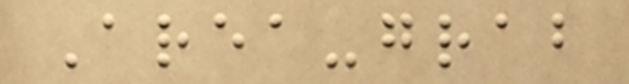Area-grab
